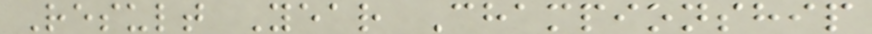Result Year Championship
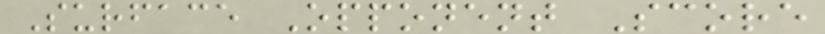Surface Opponent Score
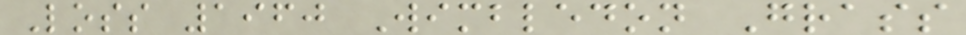Loss 1960 Wimbledon Grass
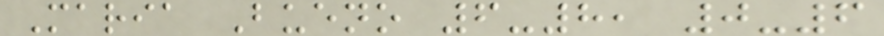Maria Bueno 6-8, 0-6
